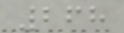268
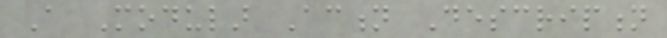A Modular Action Description
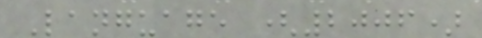Language (2006)
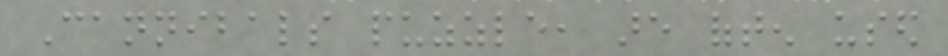Cannibals puzzle, are often used
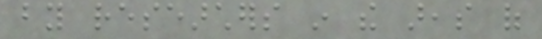by researchers in the areas of
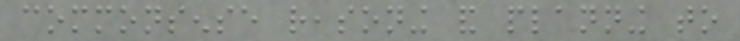commonsense reasoning and planning to
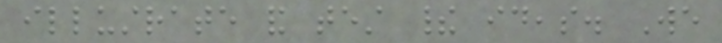illustrate and test their ideas. We
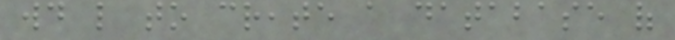would like to create a database of
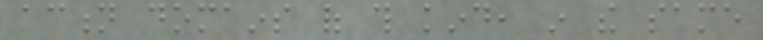action domains of this kind, in the same
